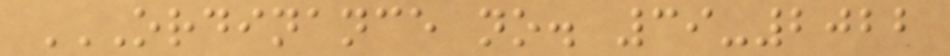ORDINANCE NO. 39-2022
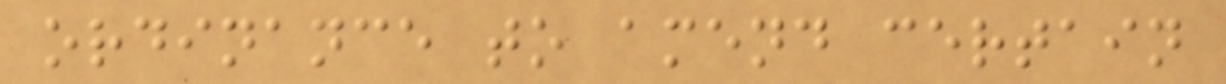ordinance to amend certain
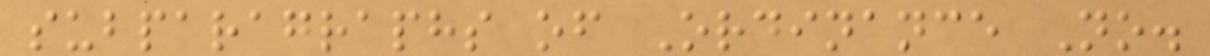subparagraphs of Ordinance No.
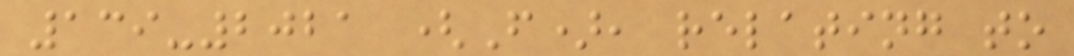139-2021 (F), relating to
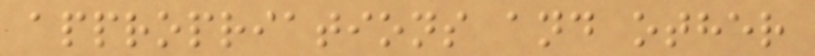appropriations and other
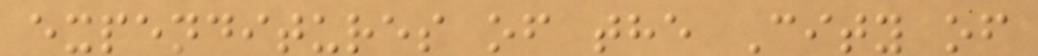expenditures of the City of
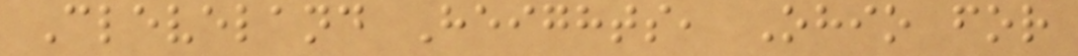Cleveland Heights, Ohio for
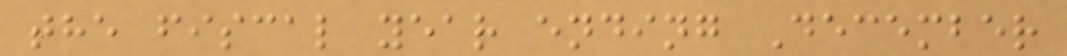the fiscal year ending December
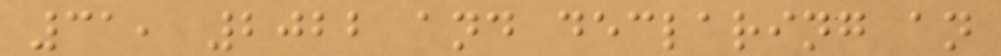31, 2022 and declaring an
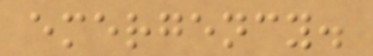emergency.
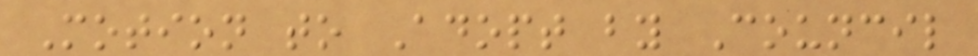Motion to Adopt by Council
